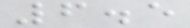6.5
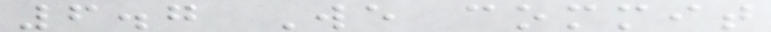6.7 We commit
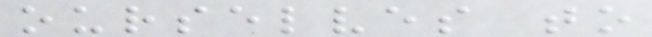ourselves to
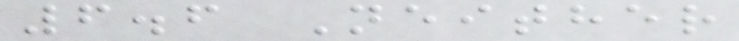6.6 Neither
